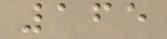165
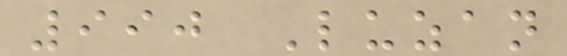990 Luzan
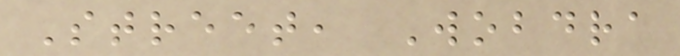Street, Wobdra
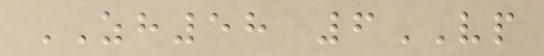ZH58 6VP
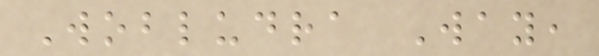Wobludra Way,
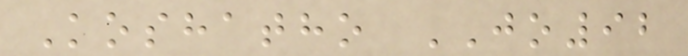Koshatho JO92
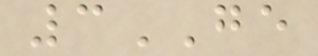3GE
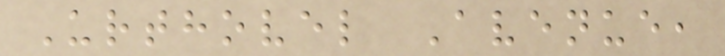Urthovel Avenue,
